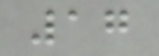17
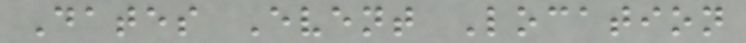Dates Event Location
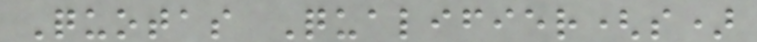Quotas Qualifier(s)
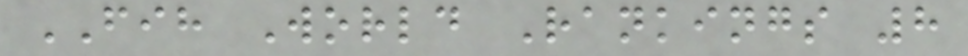FIH World Rankings 8
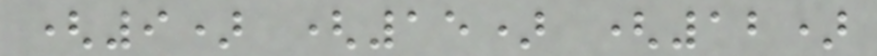(9) (15) (12)
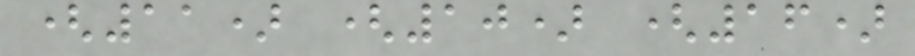(11) (10) (16)
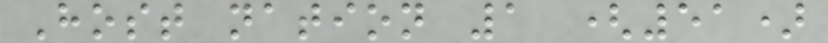Host nation 1 (51)
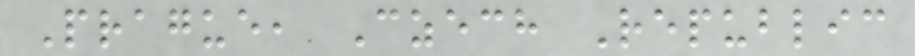Prague, Czech Republic
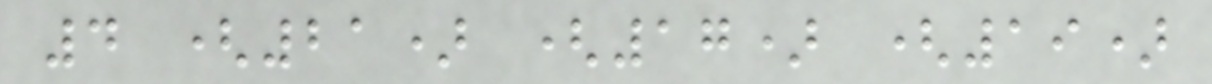4 (21) (17) (19)
